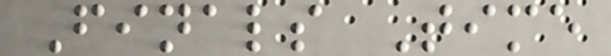Finals Time
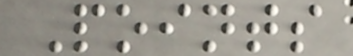Points
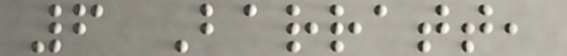6 Barratt,
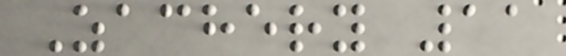Zachery 11
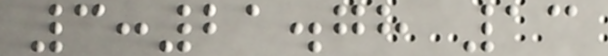3:21.78 13
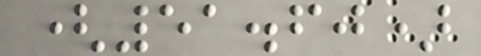(51.60)
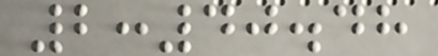2:40.48
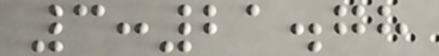3:21.78
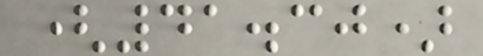(41.30)
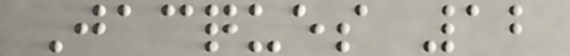Jacques 12
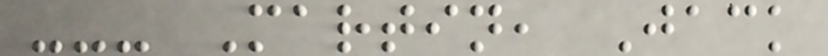--- Martin, Jack
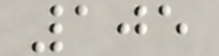105
